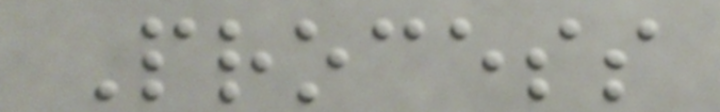Process
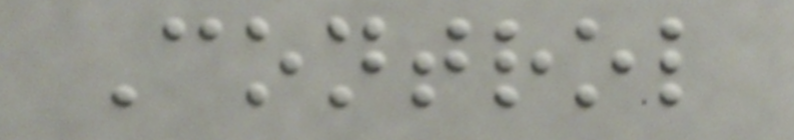Control
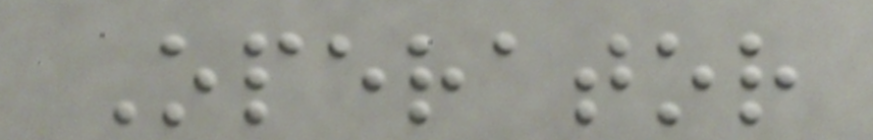Operator
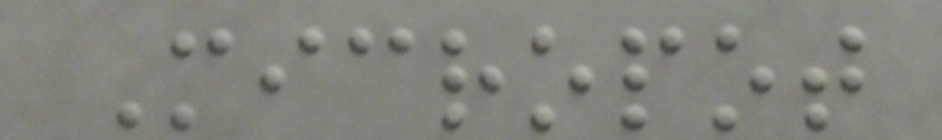Micropot
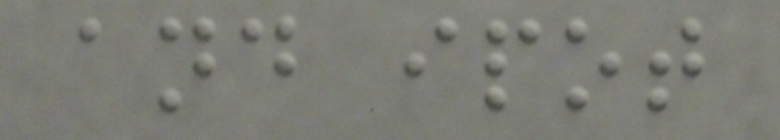and ipot
